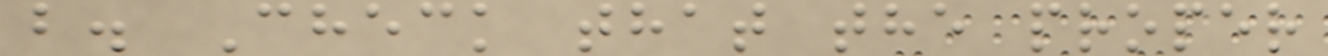b. Check that the proper
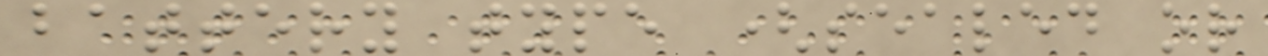battery type (sealed or
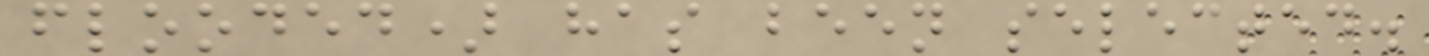flooded) has been selected.
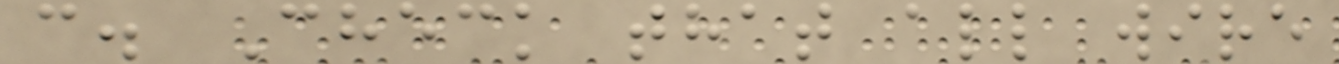c. Check that all wire
